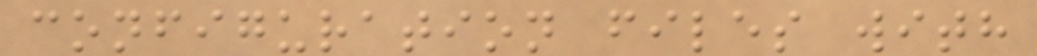configuration files with
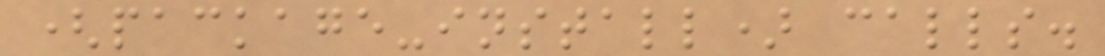(package-install) calls.
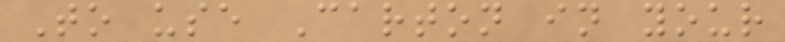To use Carton in your
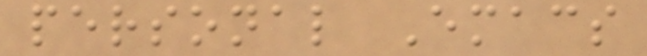personal Emacs
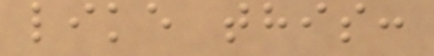like this:
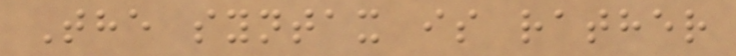The syntax is rather
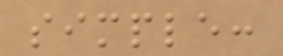simple:
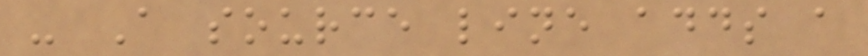- A source line adds a
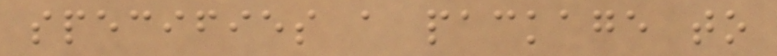specifies a package to
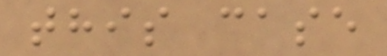this case
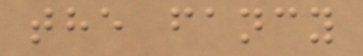the fancy
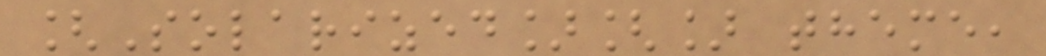[Solarized][] theme,
